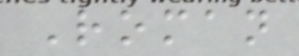Roman
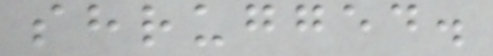shrugged.
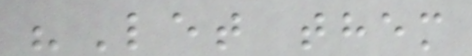"Let them
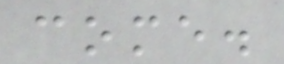come.
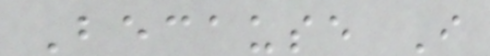Because I
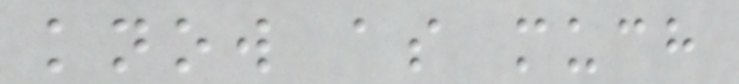know as much
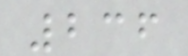236
